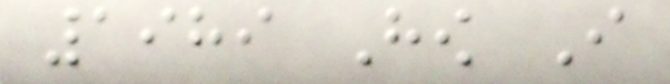1989 How I
